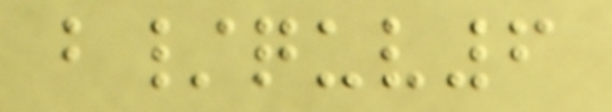b/quv6
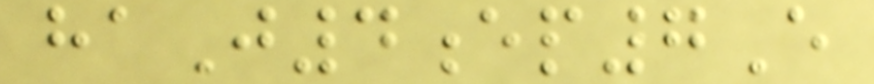haJ4ep7E
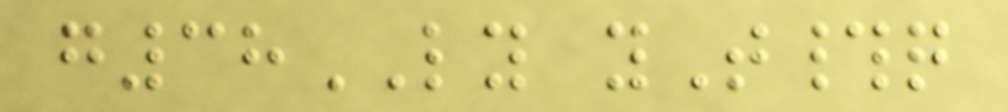g38LY yT#q
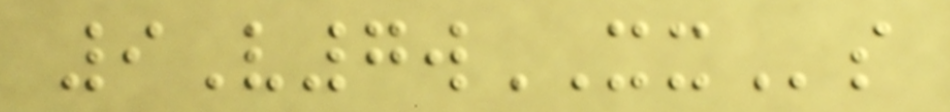9V7wXXs
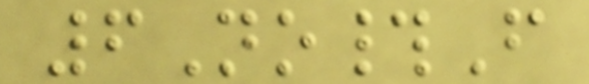6No#F
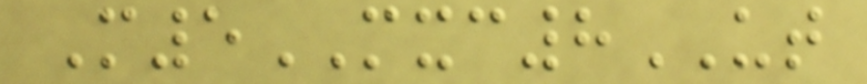M5MXC8UT
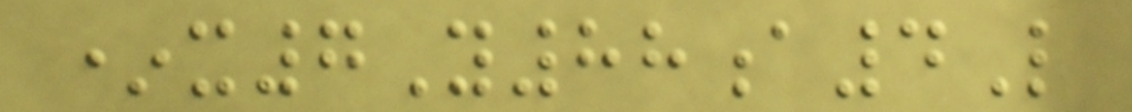*x7Y88a4L
